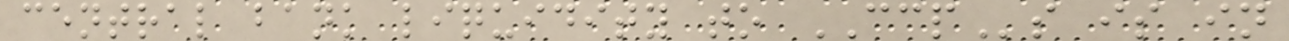central bank liquidity to CCPs is in
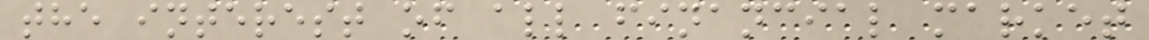the interest of all financial market
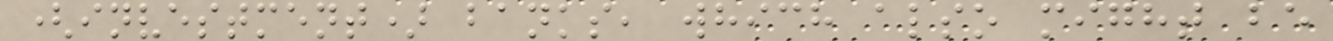(investment) banks, which also might be
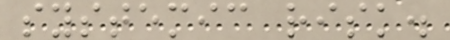systemic risk.
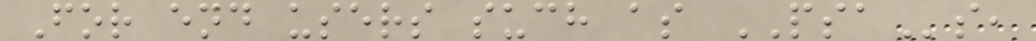For end users such as PSAs,
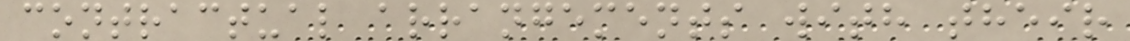contractual arrangements with their
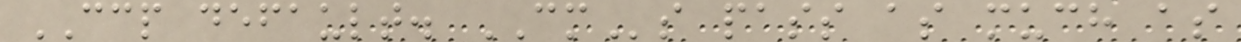CCP default. CMs pass as much as
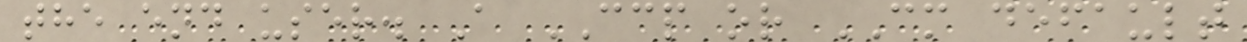the end user. A CCP or CM default
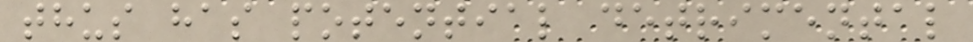thus has potential detrimental
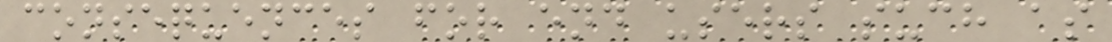consequences for end users such as
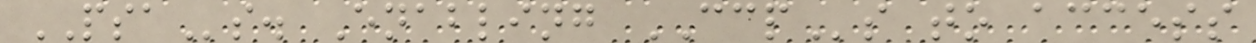PSAs. Enabling CCPs to access
